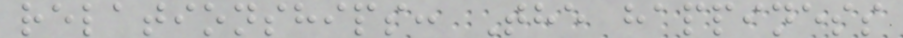relationships: The happiness
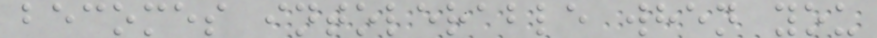becomes intolerable when you
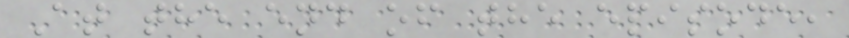At the end of the episode,
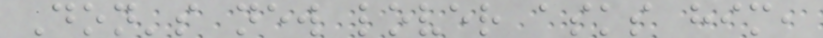Don's new lover asks him,
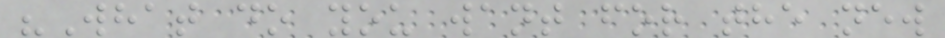"What do you want for the new
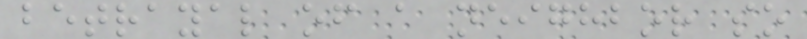betrayal of a neighbor so
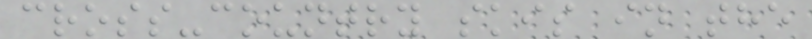cross-country skis in the
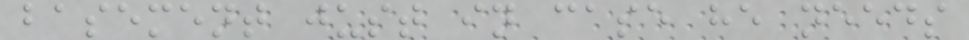basement just in case he needs
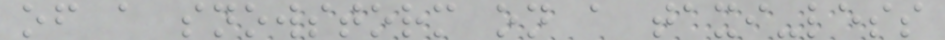of a snowstorm on a taxi-less
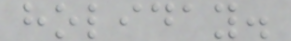holiday.
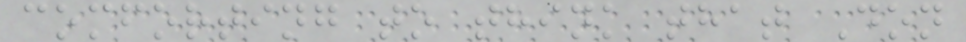comforting to think that Don
